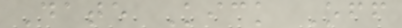Date Kick Off
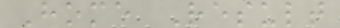Home Result
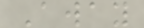Away
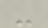-
